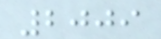2009
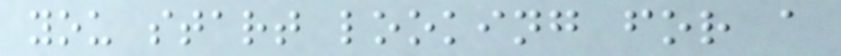you start looking for a
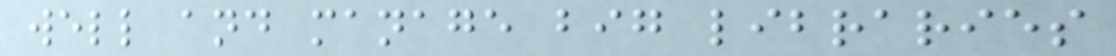well and manage big libraries
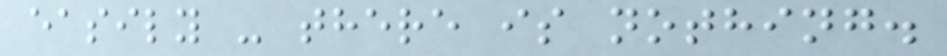easily - there is nothing.
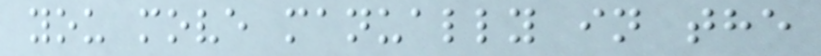you move manually in the
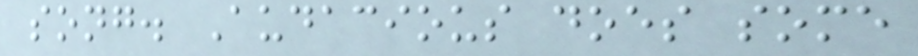song. Audacious does some
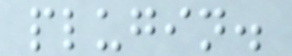plugin.
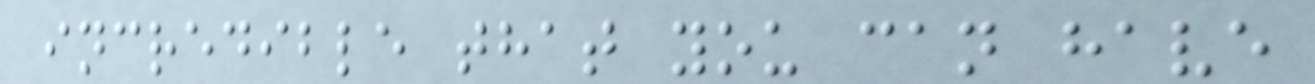incredible that you can have
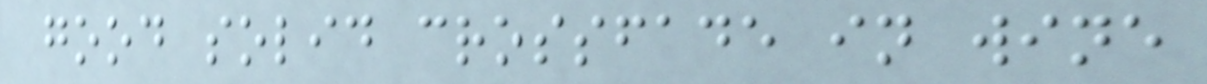good solid crossfade in wine
